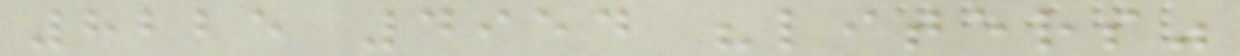8225 4954 "liters"
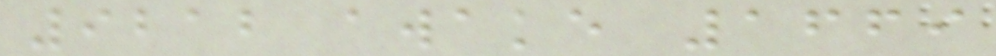9212 awake 1669
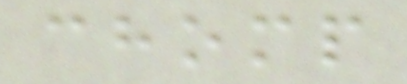chomp
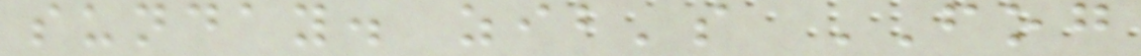sunday. zib's FOG
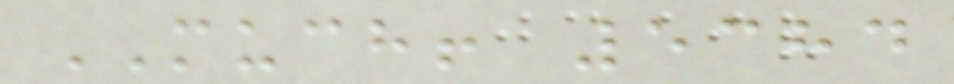MUCH! 5384
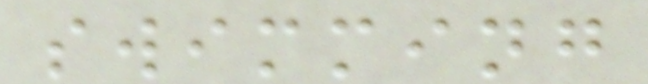swimming
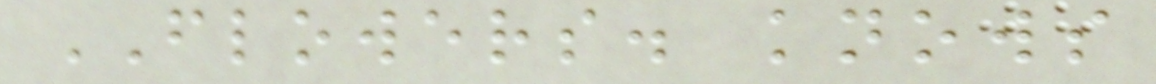FLOWERS. knows
